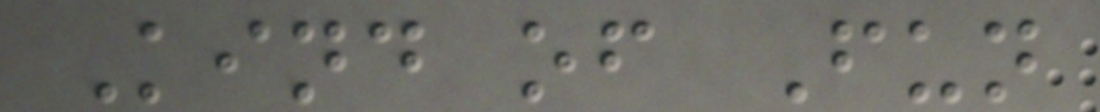Kind of Fun
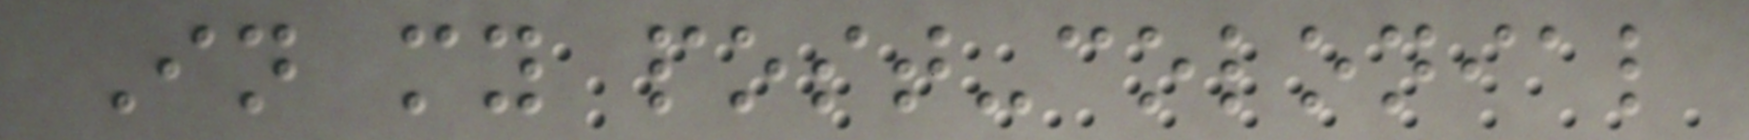In my post-colonial
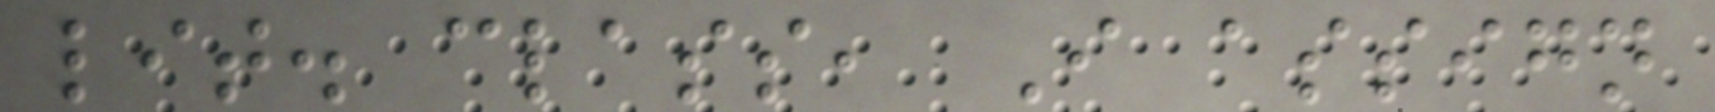lit. class, I assign
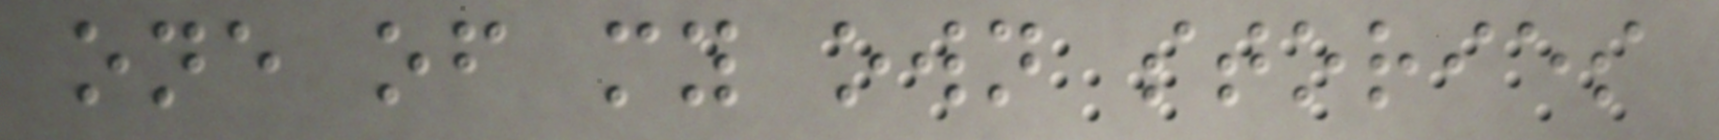one of my own stories
